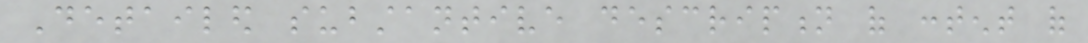Detailed substantive description of content of
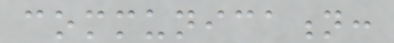communication:
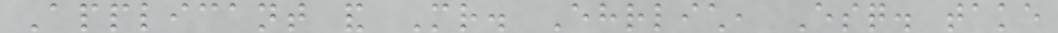Applicant and Mr. Ehrlich, Esq. take
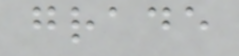grade
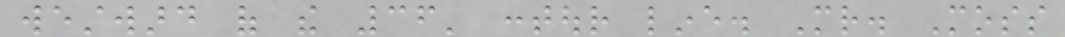westward of the 36' contour line. Mr. Moss
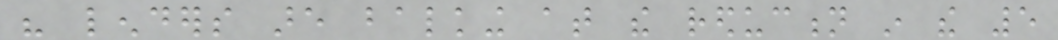his lenders are balking at the reduction in the 5
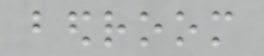bedroom
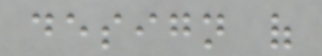design of
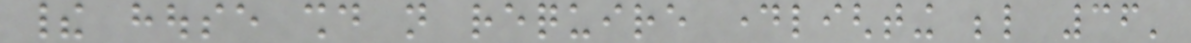their house should not require daylighting below 36'
